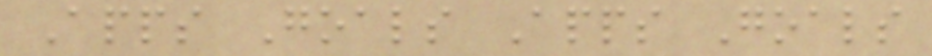Apps Goals Apps Goals
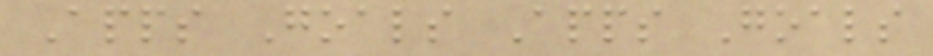Apps Goals Apps Goals
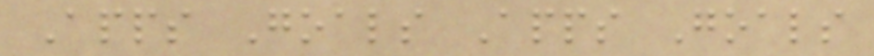Apps Goals Apps Goals
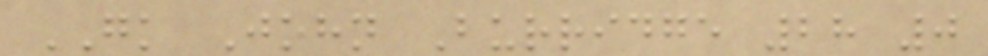GK John Burridge 28 0
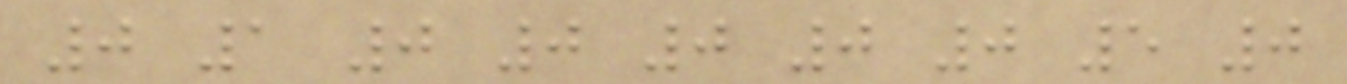0 1 0 0 0 0 0 5 0
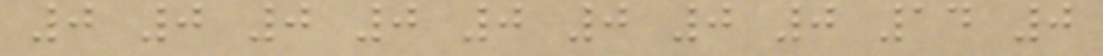0 0 0 0 0 0 0 0 14 0
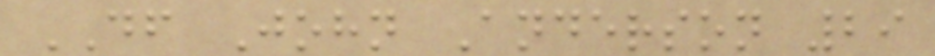DF John Anderson 29
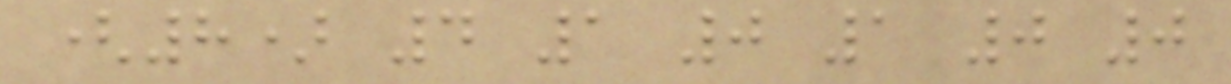(8) 4 1 0 1 0 0
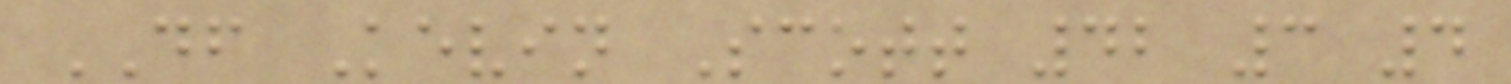DF Kevin Scott 42 3 4
